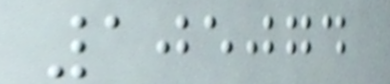105074
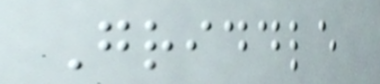Griddle
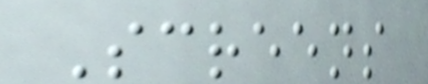Screens
